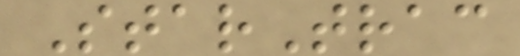StarTrac
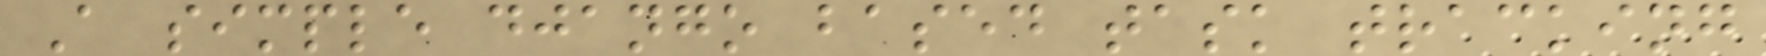A simple django based task tracking
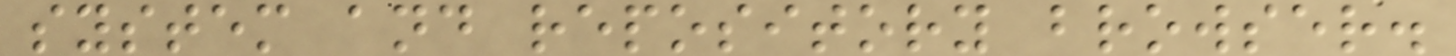system and repository browser.
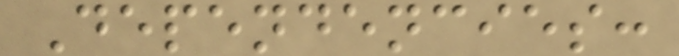Dependencies:
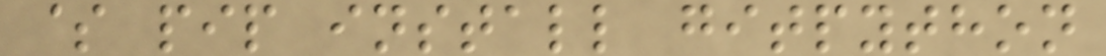$ pip install gitpython
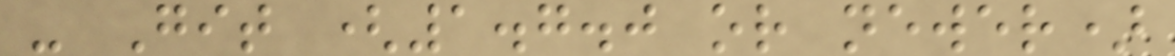- Git (1.7.0 or newer)
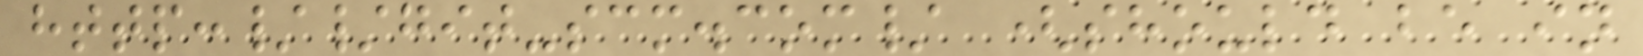http://git-scm.com/ (should be in
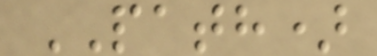PATH)
